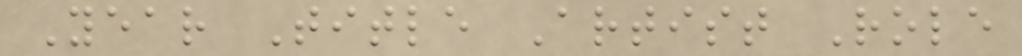Year Title Artist Role
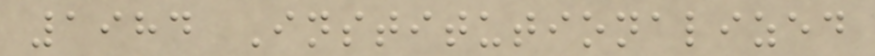1984 Institutionalized
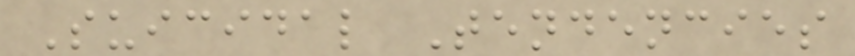Suicidal Tendencies
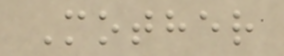Mother
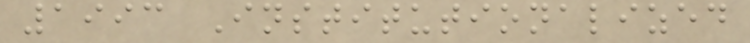1993 Institutionalized
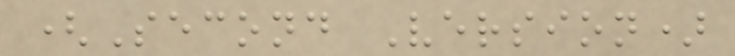(Second Version)
